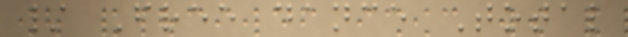/ Free dance Total
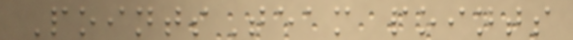PointsTeam points
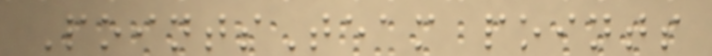PointsTeam points
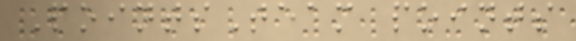PointsTeam points
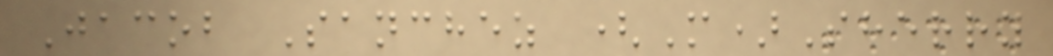Jacob Sanchez (M)Sherry
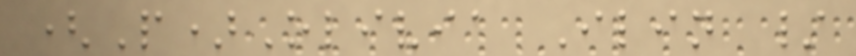(P)Olivia Ilin /
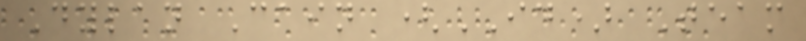Dylan Cain (ID) Team
